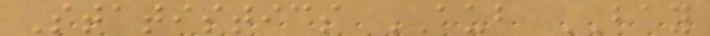Statistics AUB BAY
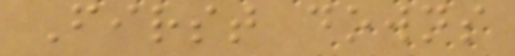First downs
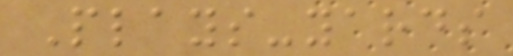Plays-yards
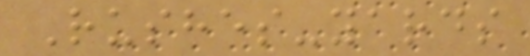Rushes-yards
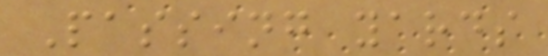Passing yards
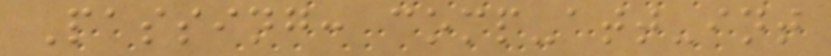Passing: comp-att-int
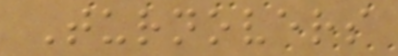Turnovers
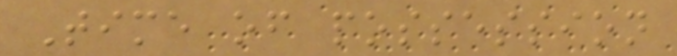Time of possession
